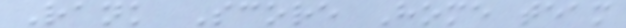Rank Score Home team
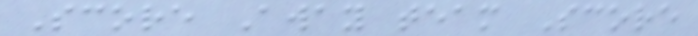Score Away team Score
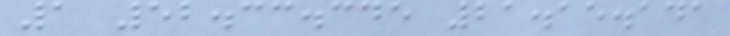1 52.33.345 21.15.141
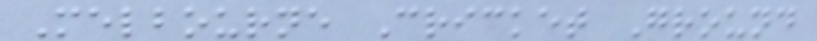Melbourne Cricket Ground
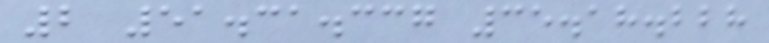2 51.31.337 35.18.228
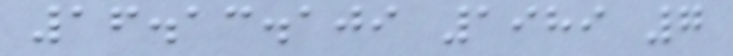16.13.109 1989 7
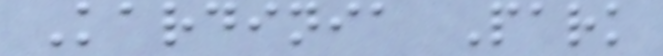Kardinia Park
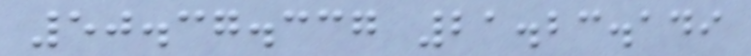50.37.337 21.23.149
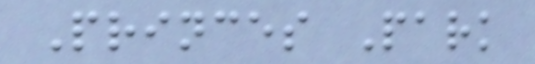Princes Park
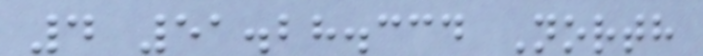4 51.28.334 North
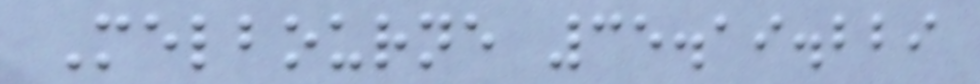Melbourne 35.19.229
